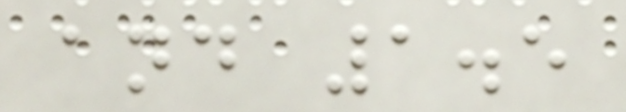and 1.5
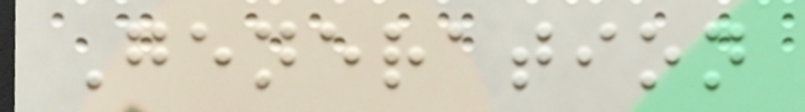Generation
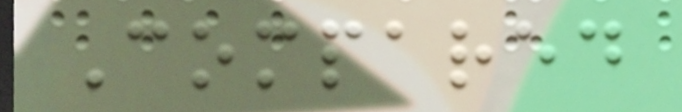Compared
